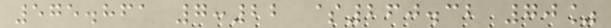575.861 7:22 $260.32 70%
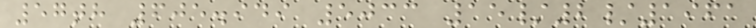57th 605.949 5033 15/2/1961
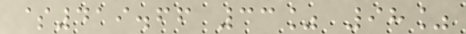$419.66 33% 98%
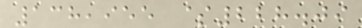138,955 $228.09
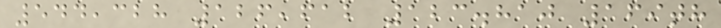544,328 126,612 123.810 169th
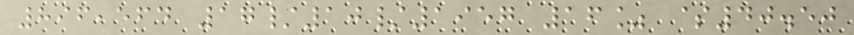896,564 17/10/1957 16% $40.50
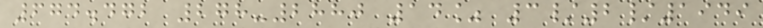674.472 278-2880 14% 3/2/1949
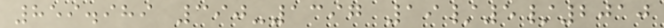859.989 390-1397 19/5/2010
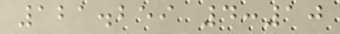121.259 4:10
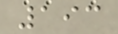193
